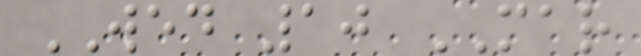WED 10 MAR
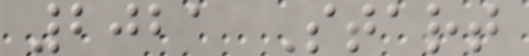2021 Start
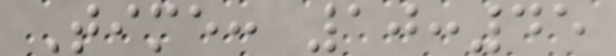Time: 10:45
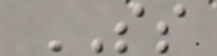SS
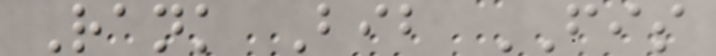Rank Bib FIS
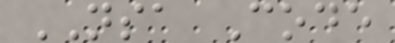NSA Code
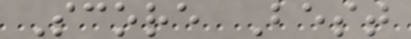Score Best
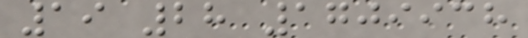19 28 1709938
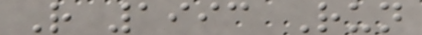R 1993 Run
